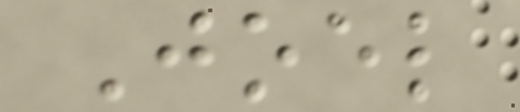Joel
